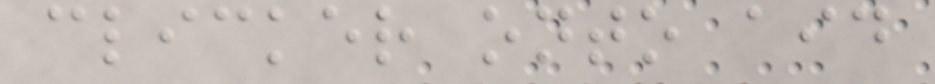clicker onto aid
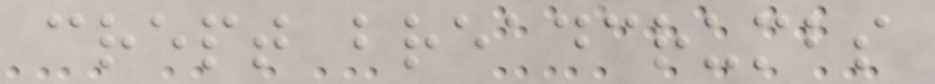crept breadcrumbs
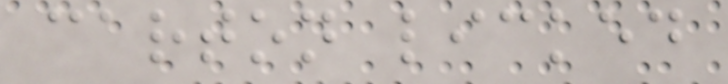carton licked
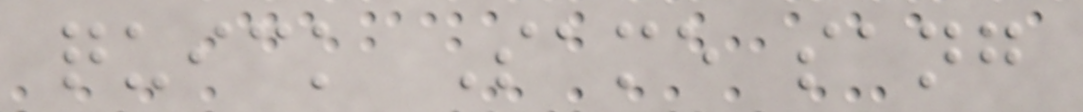quick Same sang
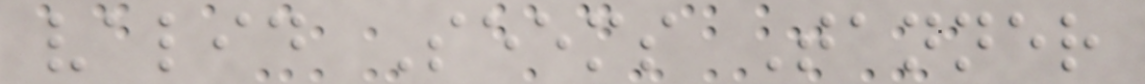valid Seems Tanner
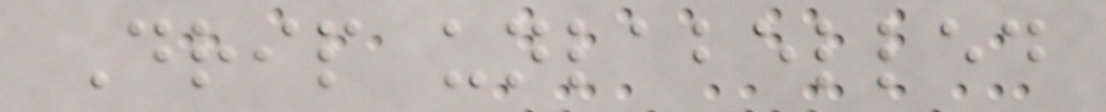Drip unlabelled
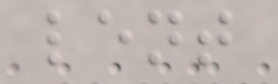lent
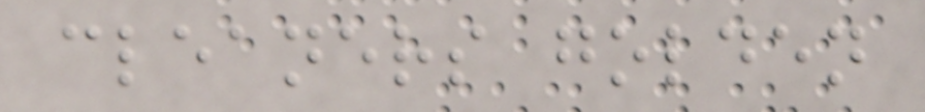cleaners golden
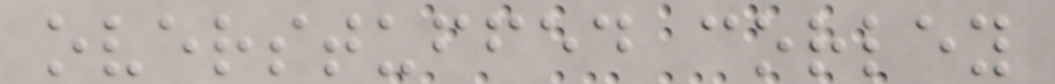overstuffed corley
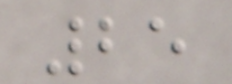25
